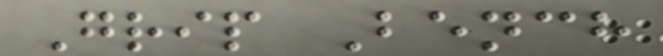Grip Bench
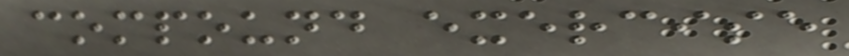compound exercise
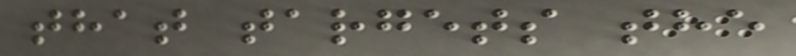that targets the
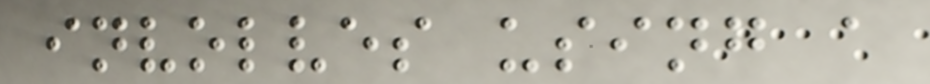involves using a
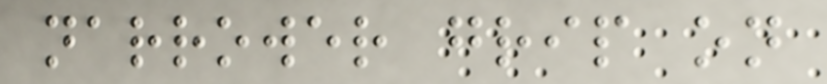narrower grip on
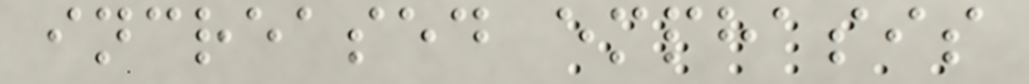increased emphasis
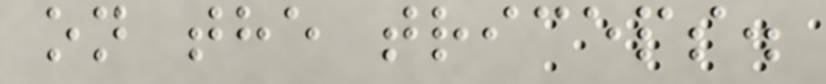on the triceps.
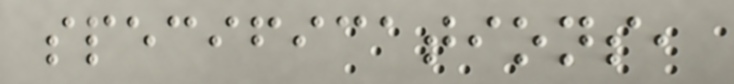specifications,
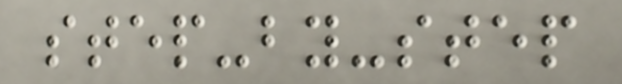step-by-step
